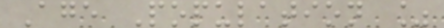Age Population %
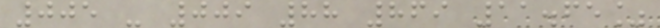005 - 009 88 869 11.65%
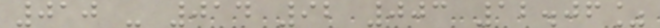010 - 014 92 003 12.06%
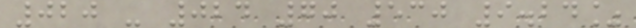020 - 024 70 530 9.24%
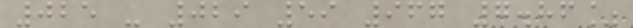025 - 029 59 967 7.86%
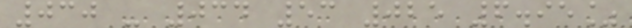030 - 034 53 025 6.95%
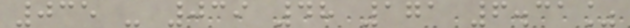035 - 039 48 171 6.31%
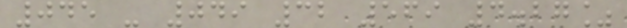045 - 049 32 569 4.27%
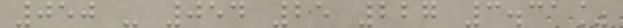050 - 054 25 227 3.31%
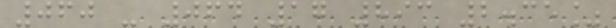060 - 064 17 893 2.35%
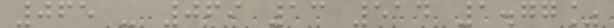065 - 069 13 514 1.77%
